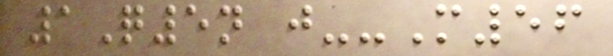1Q5n j--M56
